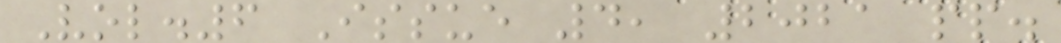Vol.6 Issue 4, 2021 pp.
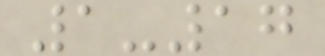1-17
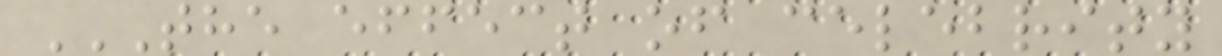THE EFFECT OF CELEBRITY
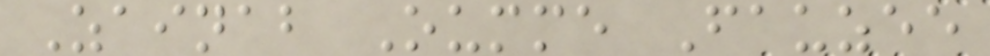Zainab Oumme Fauzee
